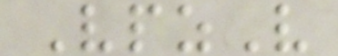VpzV
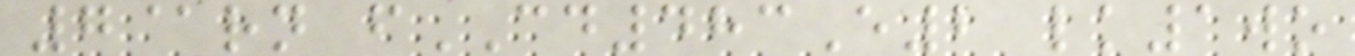7@rn fCD483E2 lk1wo
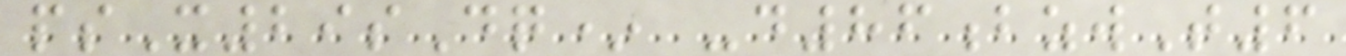psX29sDq* -d86bzwT6
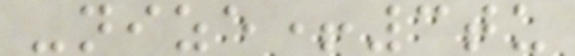-nize+3tu
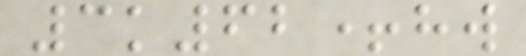3k62+hw
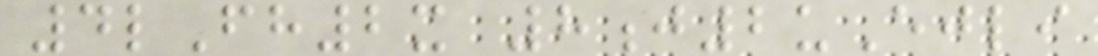4lFh2x 8j2uEjli
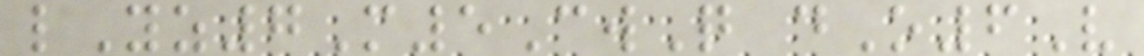lYz7M5CwQ dO6V
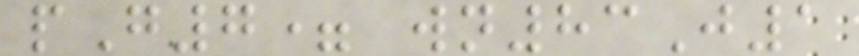pG7= wn83J1
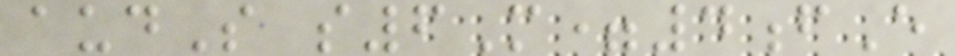audS s6M=4fE
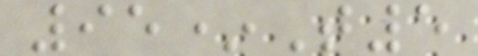95*T5
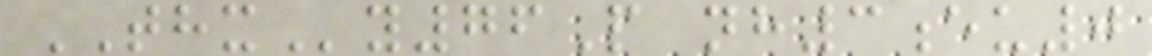THXy76P nh3eu0
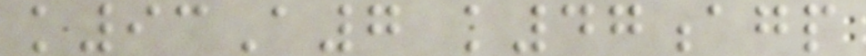k93A7 k47agp
